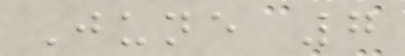June 7
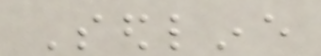Sedline
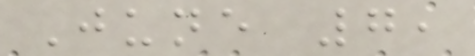June 7,
